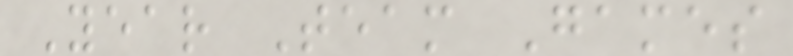Year Team Games
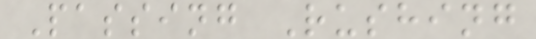Passing Rushing
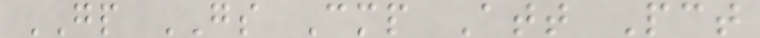GP GS Cmp Att Pct
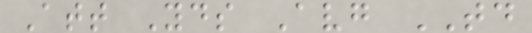Att Yds Avg TD
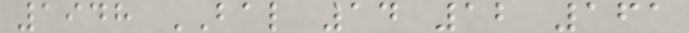1948 BAL 14 12 161
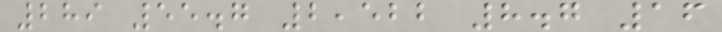289 55.7 2,522 8.7 16
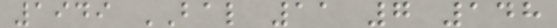1949 BAL 11 7 148
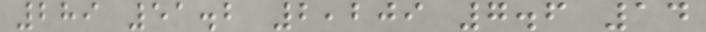289 51.2 2,209 7.6 14
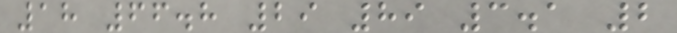18 66.8 29 89 3.1 2
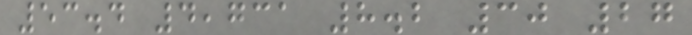53.4 4,731 8.2 30 27
